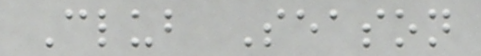Club Season
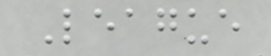League
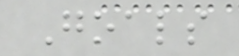Goals
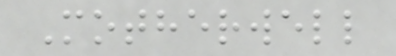Motherwell
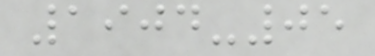1904-05
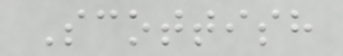Scottish
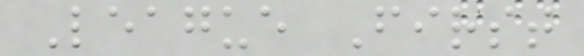League First
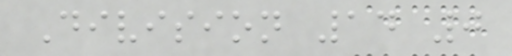Division 14 0
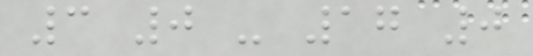3 0 - 17 0
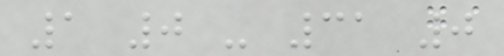1 0 - 31 0
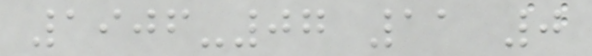1906-07 11 0
